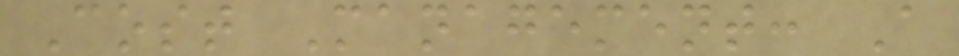Cost Management: A
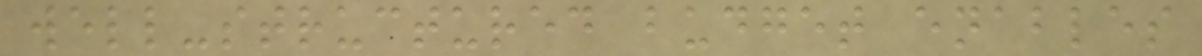well-structured budget enables
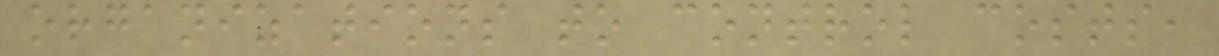organizations to control costs,
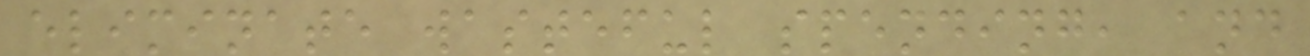eliminate wasteful spending, and
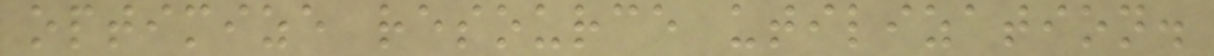optimize resource utilization.
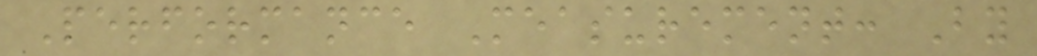Performance Measurement: By
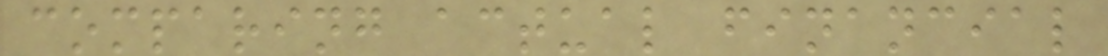comparing actual financial
